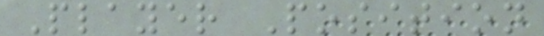Player Position
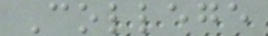College
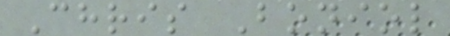Chris Boniol
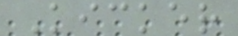Kicker
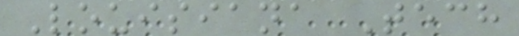Louisiana Tech
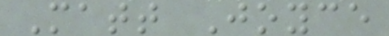Matt Joyce
